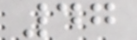47
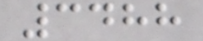3488
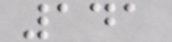141
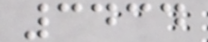3434
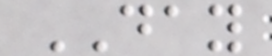DAY
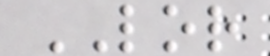LOR
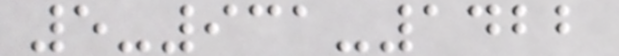5-931-1422
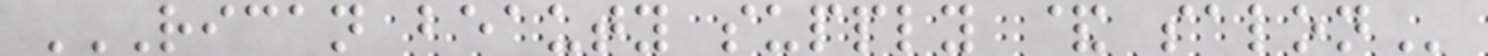RICAN BEAUTY SUPPLY & SALON
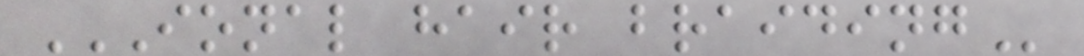IONAL HAIR BRAIDING
